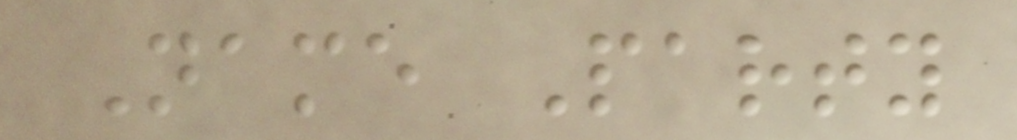Name Party
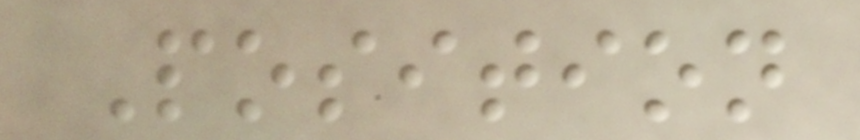Position
